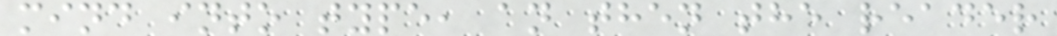mind into type, an then the reader
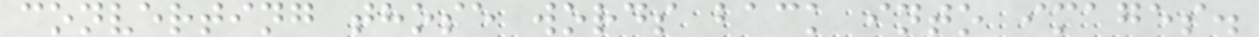converting those words back into images.
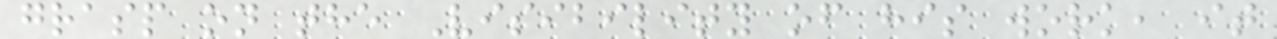grasp on the Visibility of his work, it
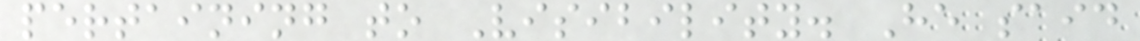pertaining to Visibility. He said
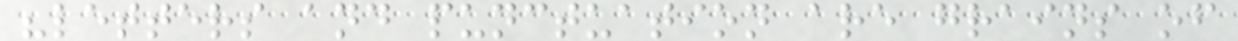"letters and punctuation are grains of
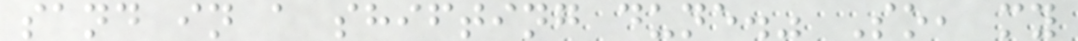sand in a shifting dune." So, my
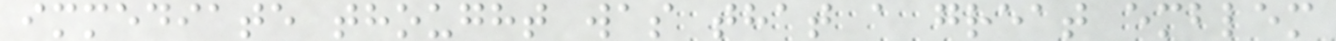immediate thought was that a great emblem
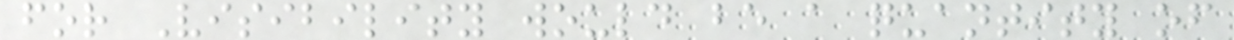for Visibility would be a quantity of
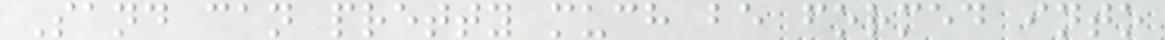Sand can pretty much be formed into
